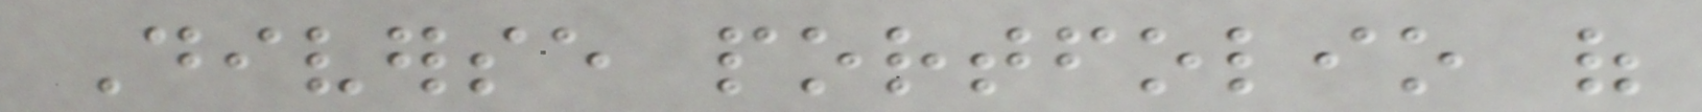Diverse portfolio of
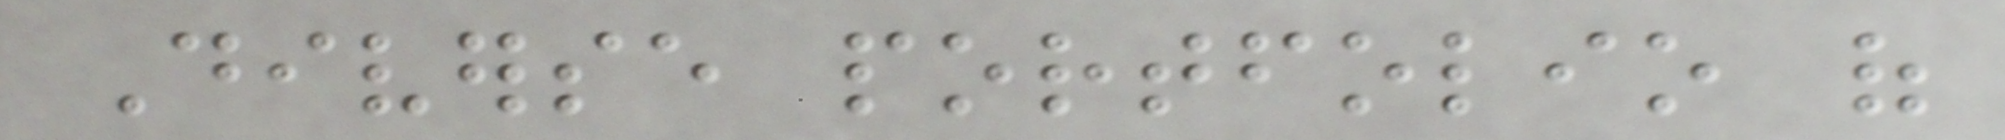Diverse portfolio of
